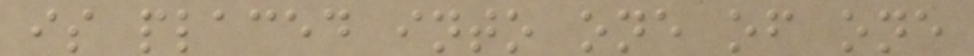is placed into one of one
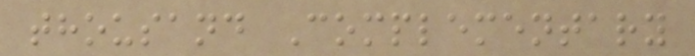thousand Complementary
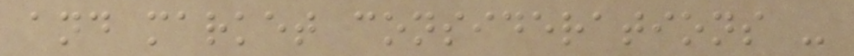and market considerations -
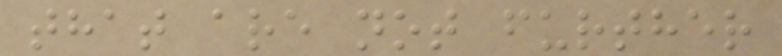that are not further
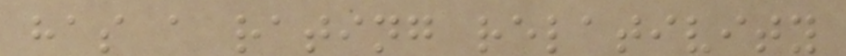has a rating relativity
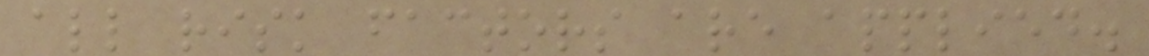all risk factors are applied.
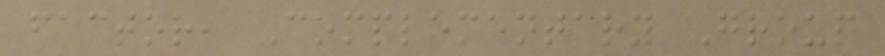factor, Complementary Group
